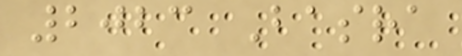2023 Basra
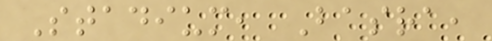Stadium, Basra,
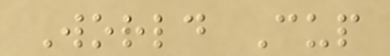World Cup
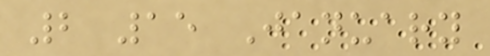2 15 January
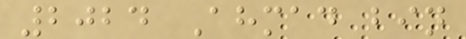2024 Ahmad bin
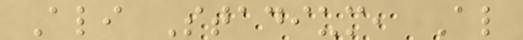Ali Stadium, Al
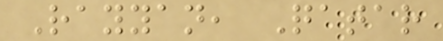Rayyan, Qatar
